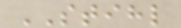STIHL
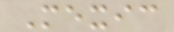Mexic
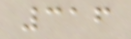316
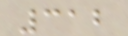312
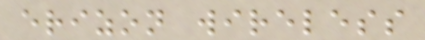erizon wireless
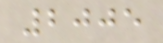2005
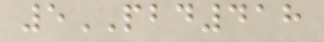5PBD418
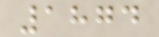1874
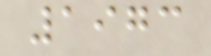1973
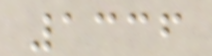1336
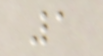1
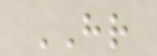HR
